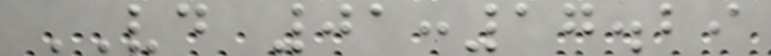VD 01:17.29
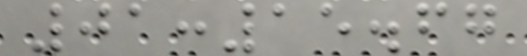01:15.67
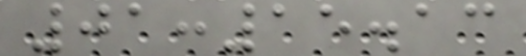01:15.13
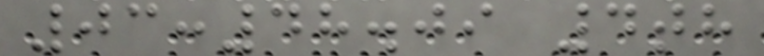03:48.09 4th
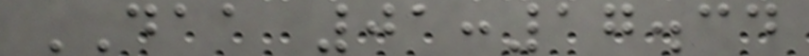DAA 01:17.34
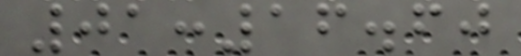01:16.60
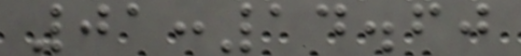01:14.60
